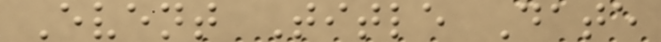Event Title Date
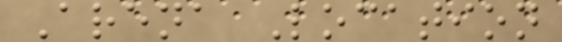Arena Location
